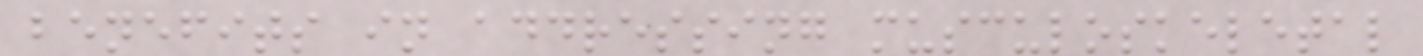benefits in addressing musculoskeletal
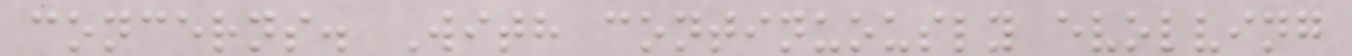concerns. With continuously evolving
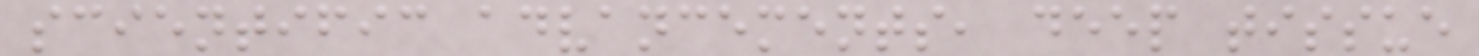scientific advancements, deep tissue
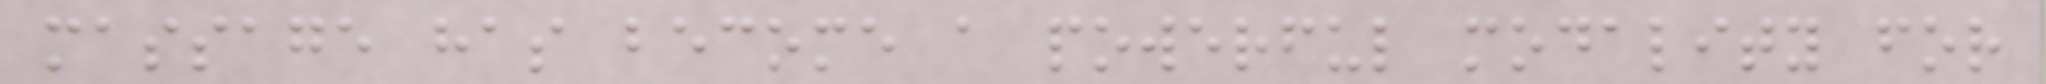massage has become a powerful modality for
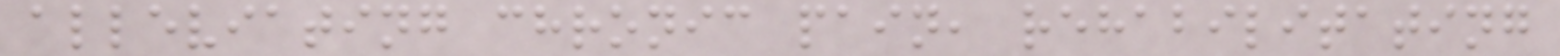alleviating chronic pain, rehabilitating
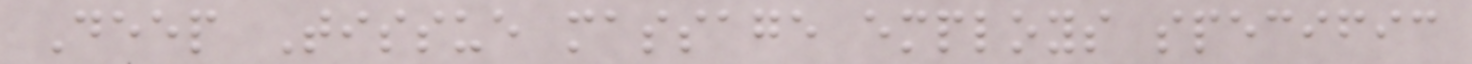Deep Tissue massage employs specific
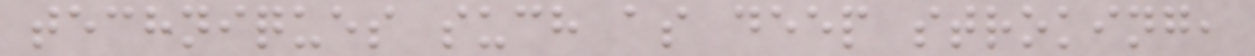techniques such as deep stroking,
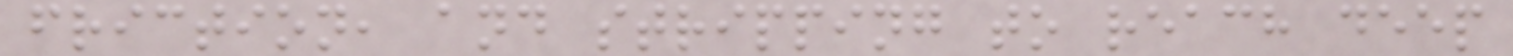friction, and stripping to reach deep
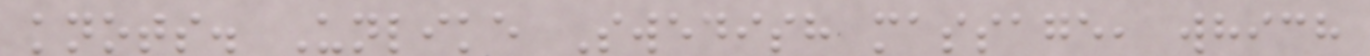knots. Unlike Swedish massage, which
